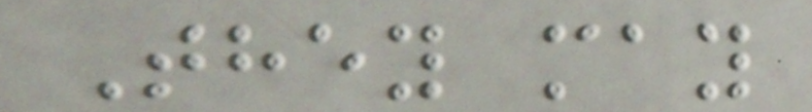They may
